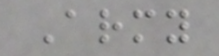Army
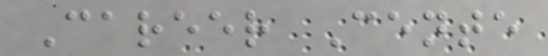Career Cente
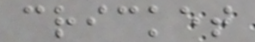cricket
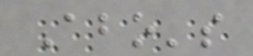Abo's
